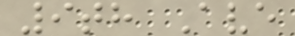9th Ave
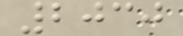2030
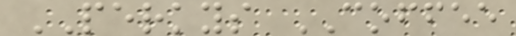PERKYS COFFEE
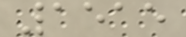1515
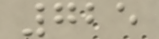725
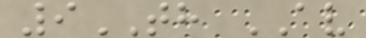9TH AV
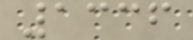1336
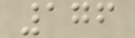176
